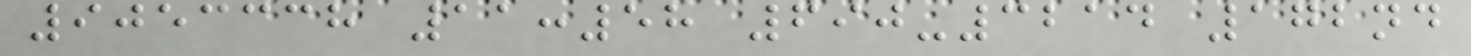9053338 11:58 690-3214 172nd
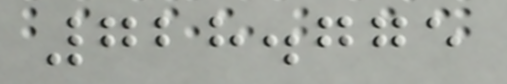728.775
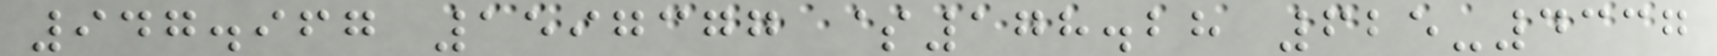947.967 1597377 $178.28 625-4337
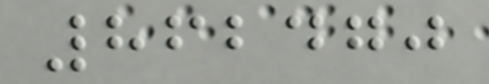862470
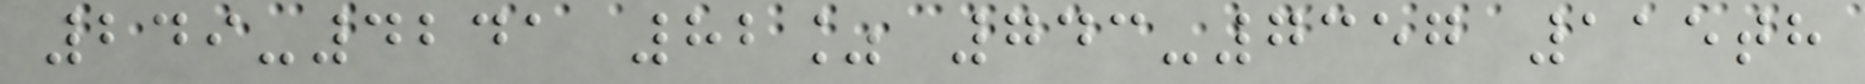249-4241 82% 743-7357 115th
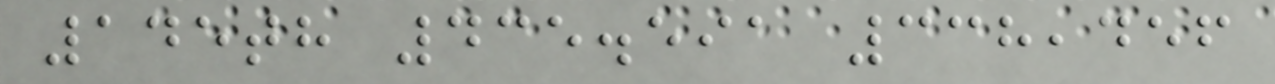145th 435.591 338,456
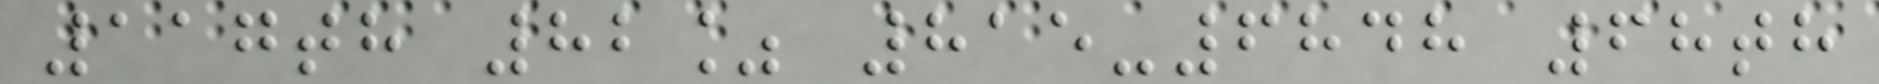117th 82% 815-6848 68th
